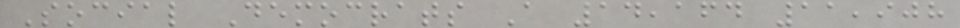Social Democrats A 14,164 11,908
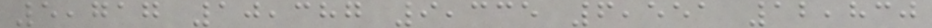5,717 10,387 9,335 6,551 12,830
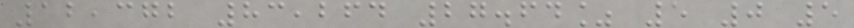12,372 83,264 27.64% 5 0 5
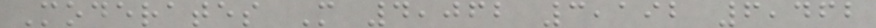Moderates M 4,062 3,192 6,462
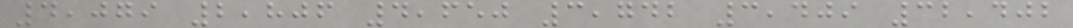4,079 2,806 4,650 3,742 3,409 32,402
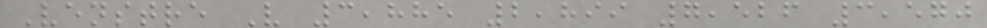Venstre V 3,885 2,899 7,526 3,570
